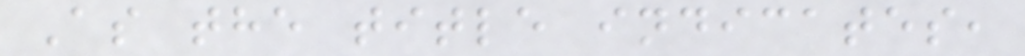As the title indicates,
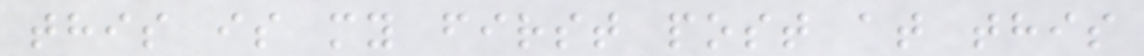this is my first post at this
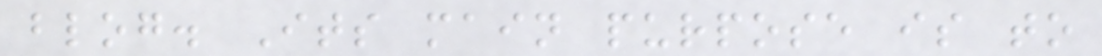blog. Its main purpose is to
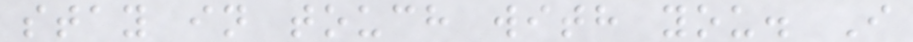stay in touch with you. I
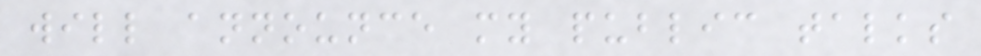will announce my public talks
